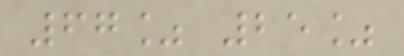67% 25%
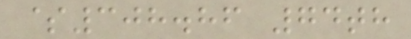$308.86 74th
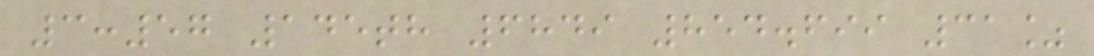3:57 145th 6849 854.699 31%
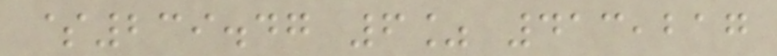$239.47 6% 413,217
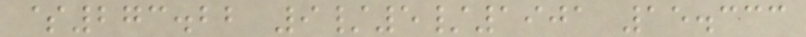$273.22 9/5/1901 15.333
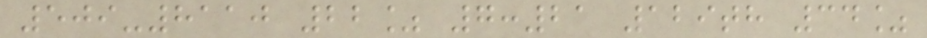509-8110 22% 7:21 129th 34%
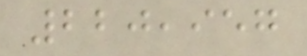220,957
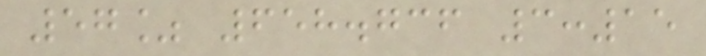57% 658.736 3:15
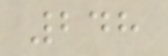248
